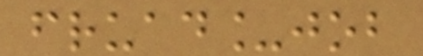fruad_job
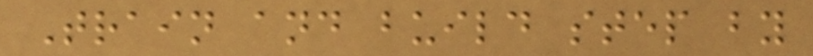Train and build step by
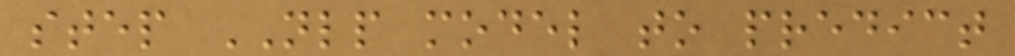step NLP model to predict
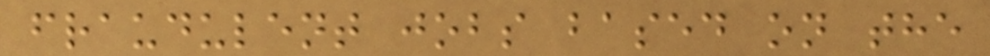fraudulent jobs based on the
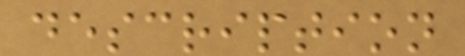description
